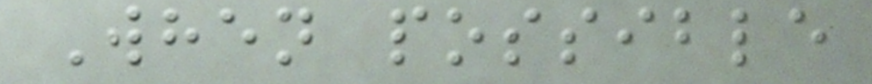When possible
